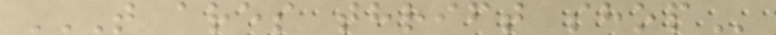T ARES THRIFT SHOP
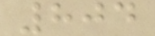804
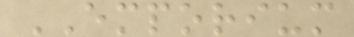EMPORIUM
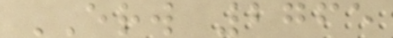ERW 2765
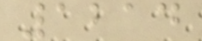1214
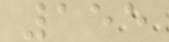155
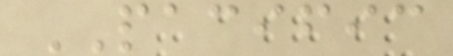PACIFIC
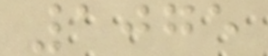1075
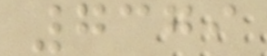7379
